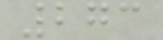273
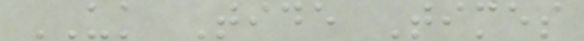UK Tide Times
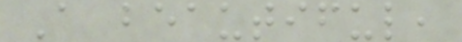A beautiful,
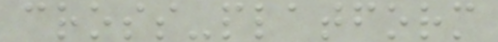cross-platform
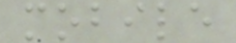mobile
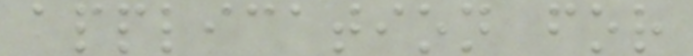application for
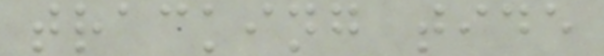tracking tide
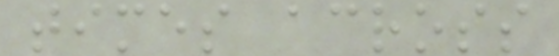times across
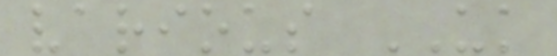various UK
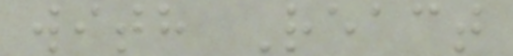with React
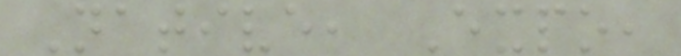Native, Expo,
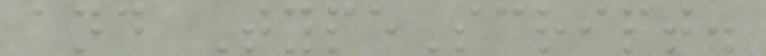and TypeScript.
